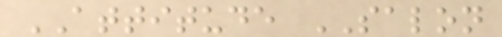ATTITUDE SALON
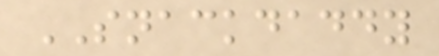SNACKDADDY
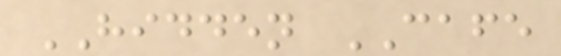HIDDEN CAFE
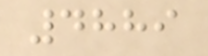4889
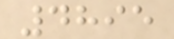4895
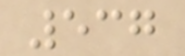537
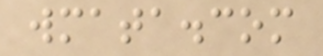wmata.com
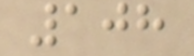108
